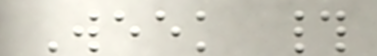Week #
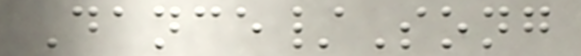Dance/Song
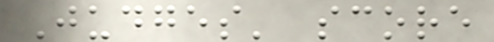Judges' score
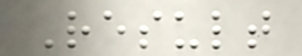Result
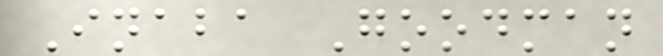Inaba Goodman
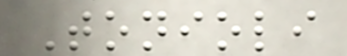Tonioli
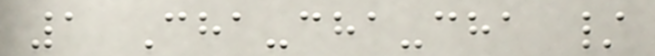1 Cha-cha-cha /
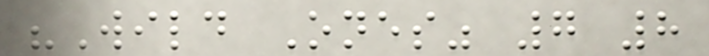"Wild Ones" 7 8
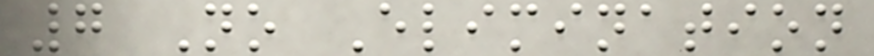7 No Elimination
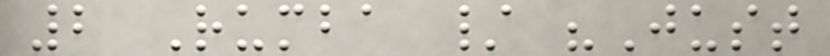2 Rumba / "Just
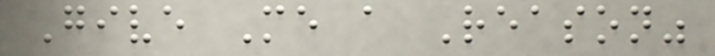Give Me a Reason"
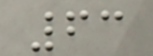63
